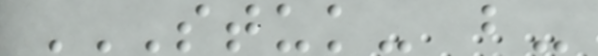STUK- B-
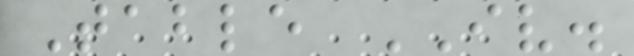Table IV.
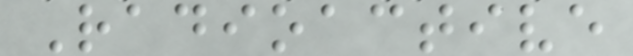Radioactive
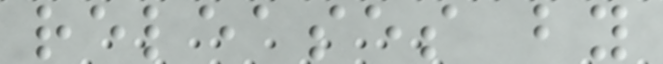releases by
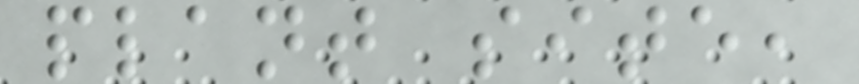plant site,
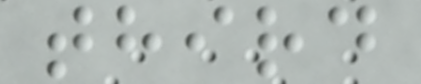third
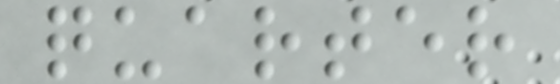quarter
